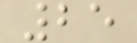25
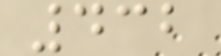432
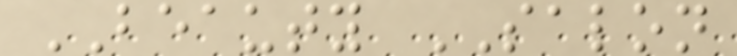BEAUTY SALON
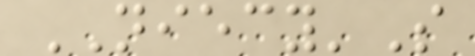NIECY'S
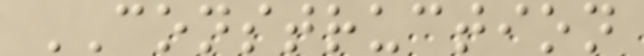CONSTRUCTION
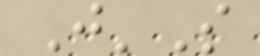J'S
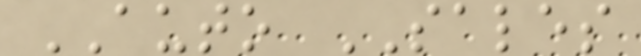AUTO SALES
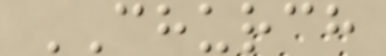CHURCH
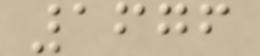1676
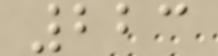223
